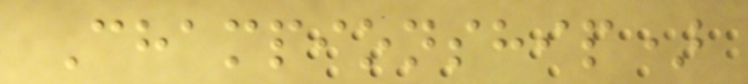Championship)
